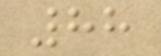88
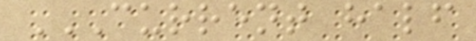CURRENT HALF
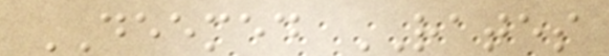DEEMED RATES
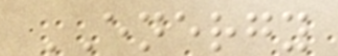ENERGY
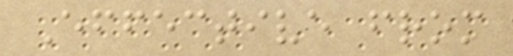Effective from
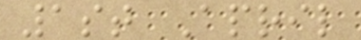1st April
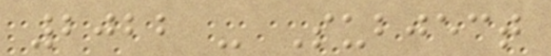2022 - Subject
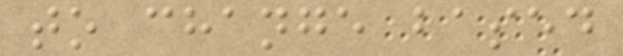to change based
